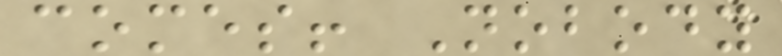comes! Nobody
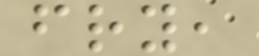fry,
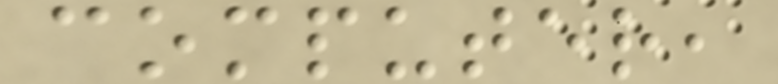computer,
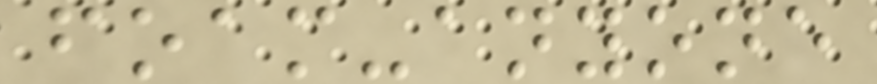foam-anyone
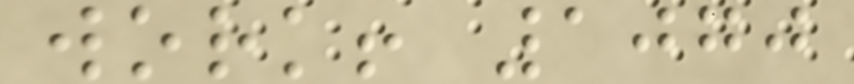work! 1070
